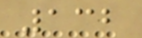132
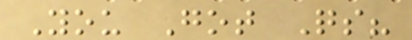You Got Qs?
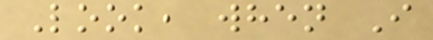Look, when I
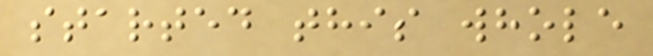started this whole
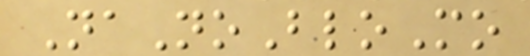NaNoBloMo
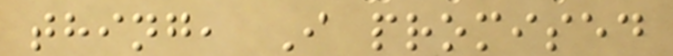thing, I promised
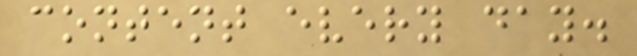content every day.
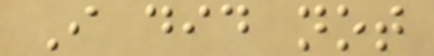I did not
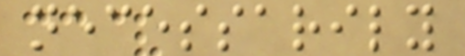necessarily
